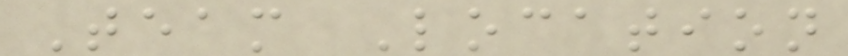Team Location
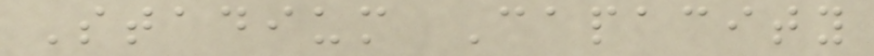Stadium Capacity
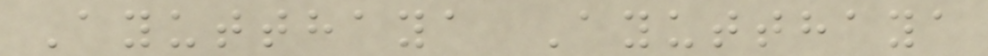Ayutthaya Ayutthaya
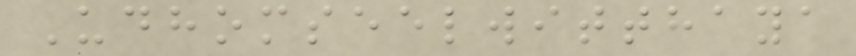Udhomseelwitthaya
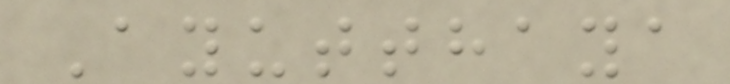Ayutthaya
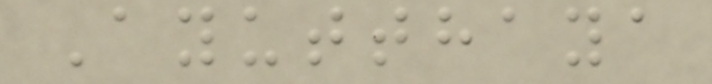Ayutthaya
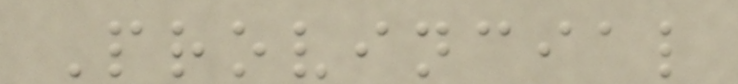Provincial
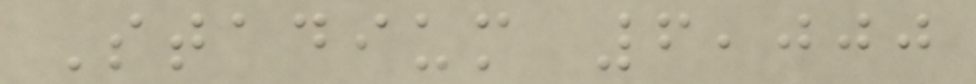Stadium 6,000
